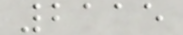2115
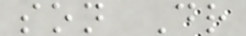son Dr
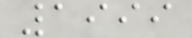1999
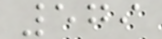579
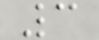3
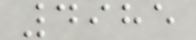4985
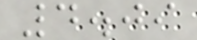4.09
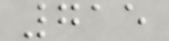715
